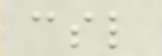csl
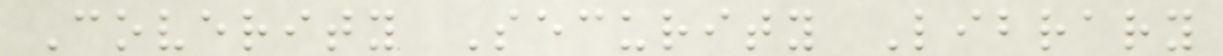Coverity Security Library
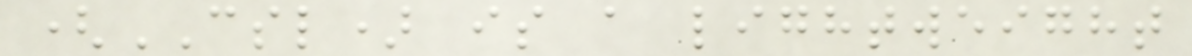(CSL) is a lightweight
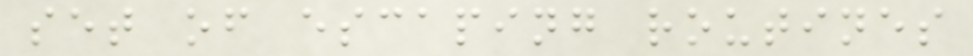set of escaping routines
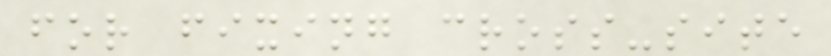for fixing cross-site
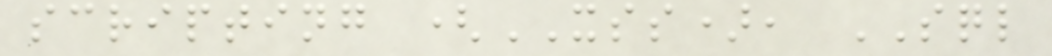scripting (XSS), SQL
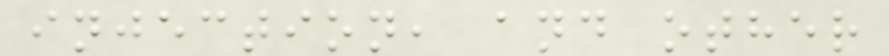injection, and other
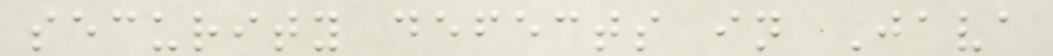security defects in Java
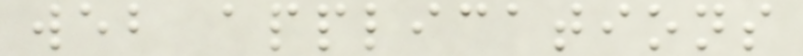web applications
